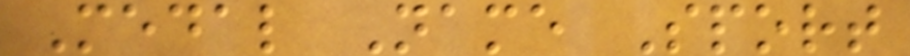Medal Name Sport
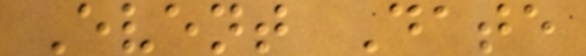Event Date
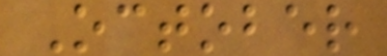October
